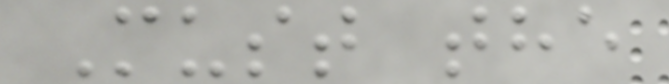Must the
